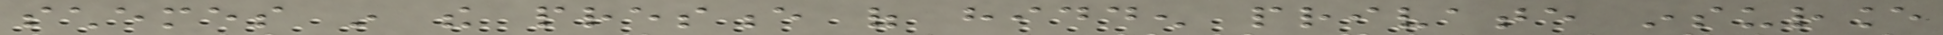schemes in the presence of hidden private insurance
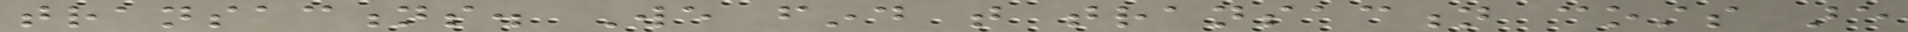transactions. We find that transaction costs are
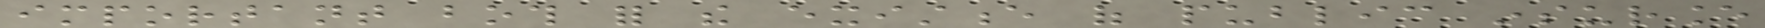important both for the existence of public insurance
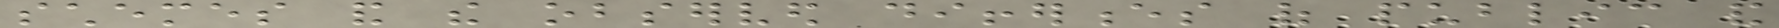schemes and the observed differences of public and
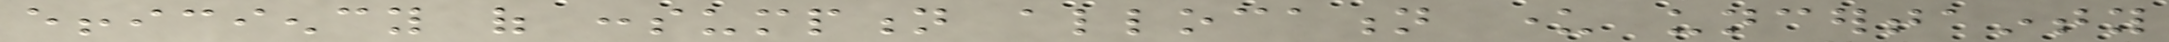efficiency of consumption allocation under uncertainty
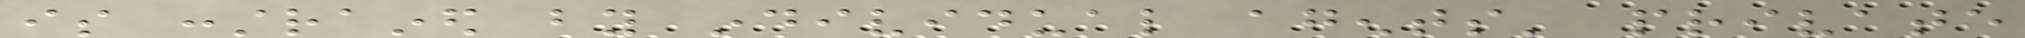is constrained by individual agents' private
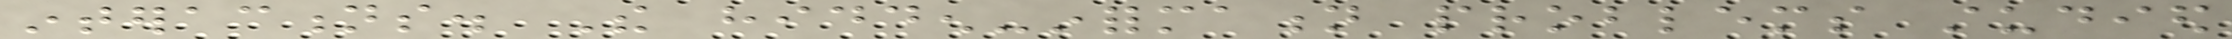interactions. The hidden-information problems studied
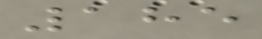185
